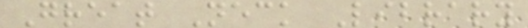Great Neck Library
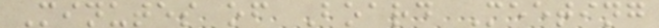Minutes of Board Meeting
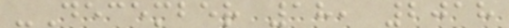-December 18, 2018
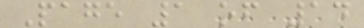Page 1 of 14
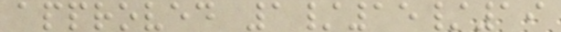approved 1/15/19
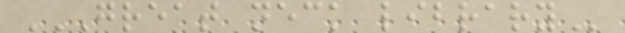GREAT NECK LIBRARY
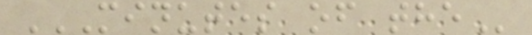MINUTES OF THE
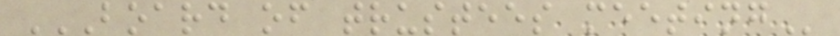BOARD OF TRUSTEES MEETING
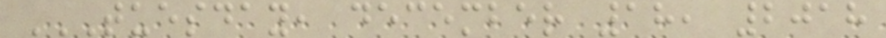TUESDAY, DECEMBER 18, 2018
